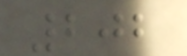202
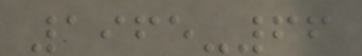1965-66
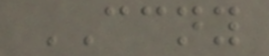CCNY
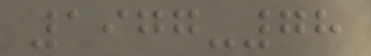1977-78
